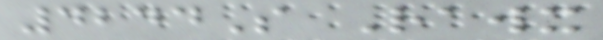4244S Rawx
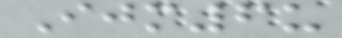Ijm6u
